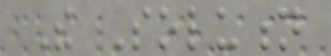The Solution
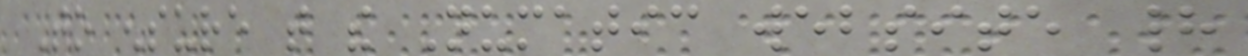To ensure that the Numatic website had
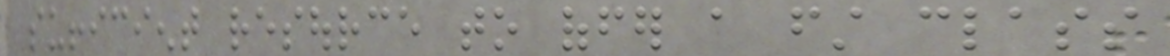sufficient resource to offer a first class
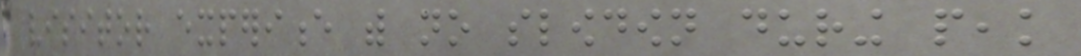visitor experience with no slowdown during peak
